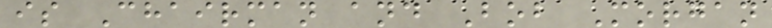is Chairman and Bob Morgan
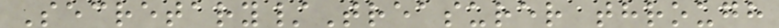Secretary/Treasurer through
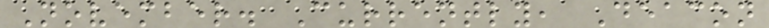November. Currently, Deacon
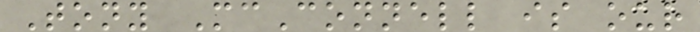Tony McConnell is our
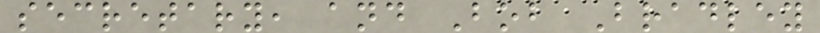secretary, and Bob Bradley
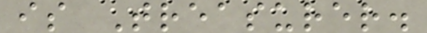is Treasurer.
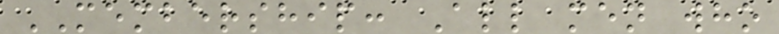MEMBERSHIP: All men who
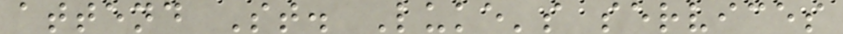attend St. Luke's services
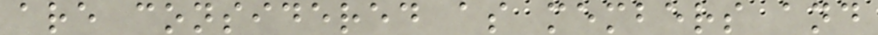are considered as members and
